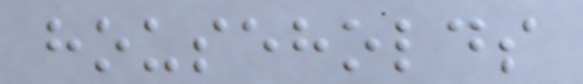households
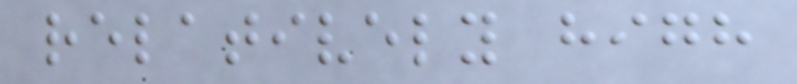relatively high
